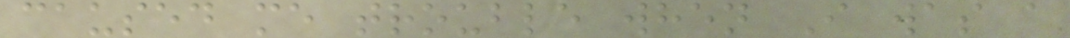caused me trouble when I was a
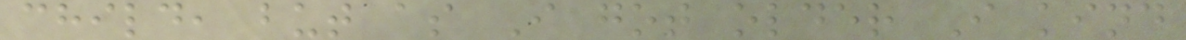child, but as I got older I kind
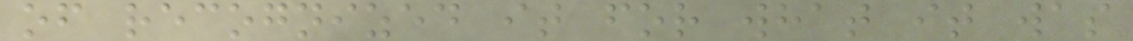of recognized it for what it was
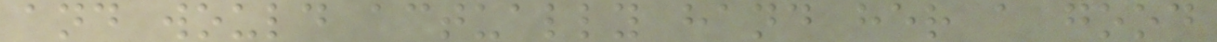and would actually hand her a good
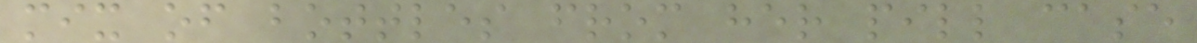mix of bottles from her pill case
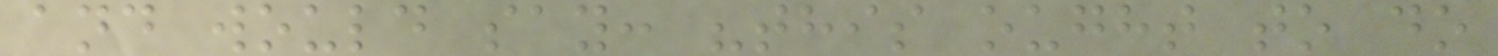and would say: "this ought to do
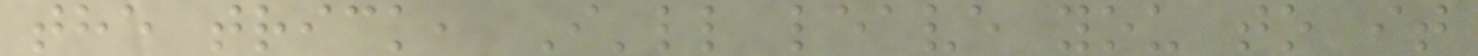the trick, I'll leave you to it
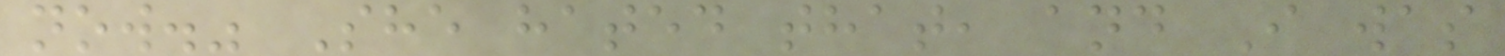now." She hated that, and I was
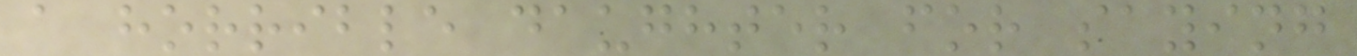a horrible daughter for saying
